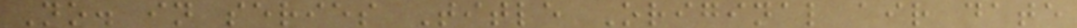No. in series Title Original air date
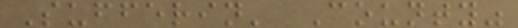Sufferin' County"
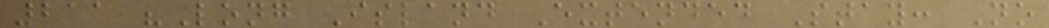211 "Long Island Extended Stay: No
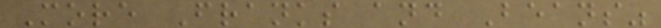More Franks and Beans"
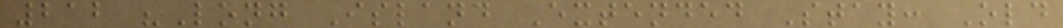212 "Long Island Extended Stay: Old
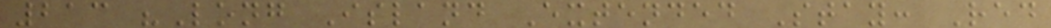213 "Long Island Extended Stay: Red
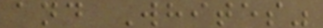and Whites"
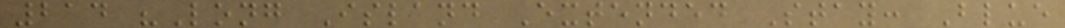214 "Long Island Extended Stay: Blue
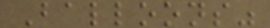Balloons"
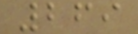269
